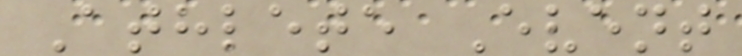Athlete Event
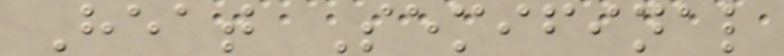Heat Semifinal
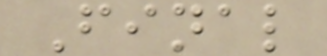Final
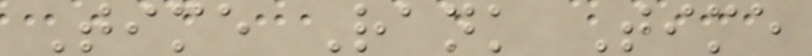Time Rank Time
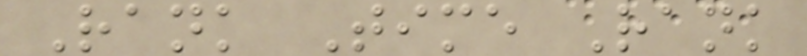Rank Time Rank
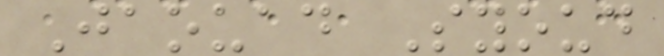Jaouad Syoud
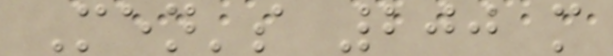Men's 200 m
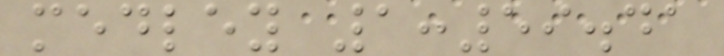medley 1:59.41
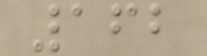162
